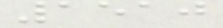1510
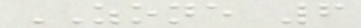ZONE 6
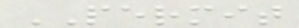PERMIT
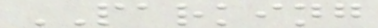PARKING
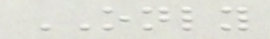ONLY
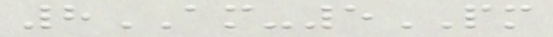8AM-5PM
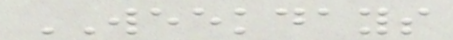WEEKDAYS
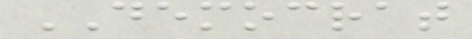DEMOCRAT
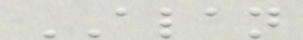ALAN
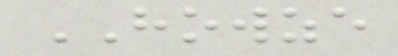HOWZE
